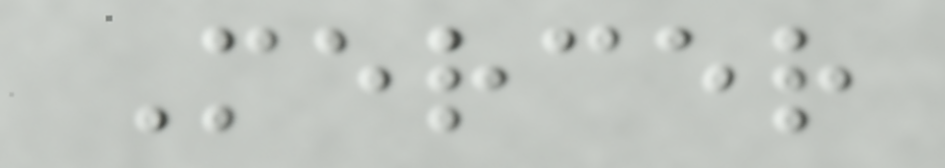Mercer
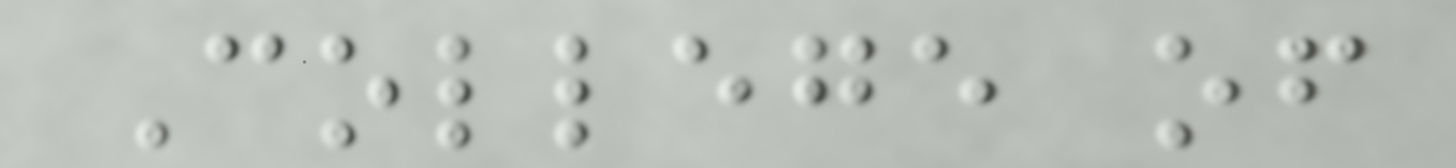College of
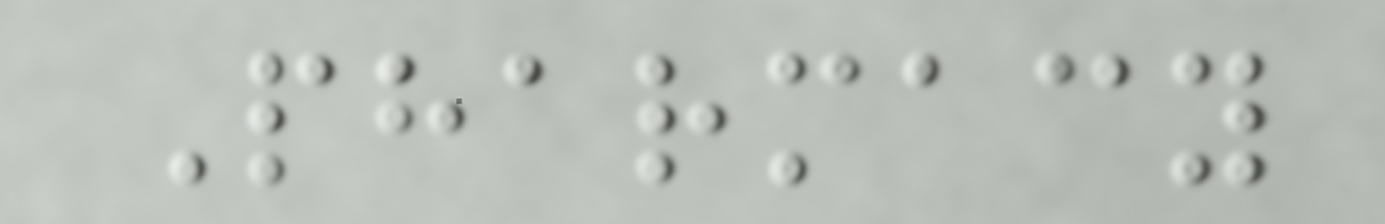Pharmacy
